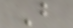B
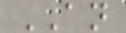AN
